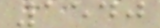1540
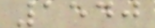1540
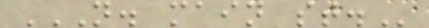N. MAIN ST.
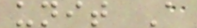unit A
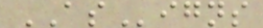ASigns
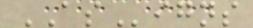ASigns
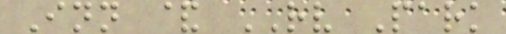Inn & RV Park
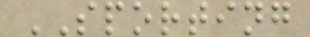SPORTING
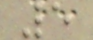5
